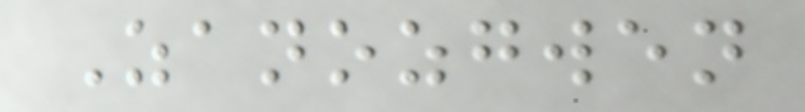Zanozgwen
